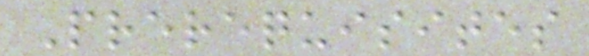Prerequisites
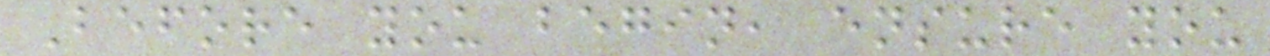Before you begin, ensure you
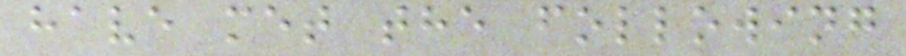have met the following
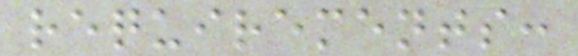requirements:
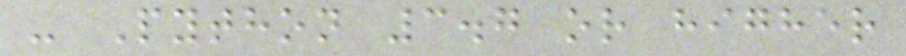- Python 3.7 or higher
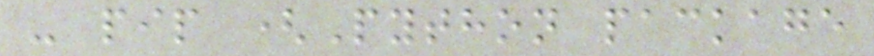- pip (Python package
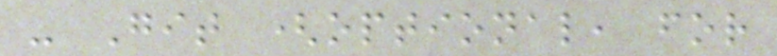- Git (optional, for
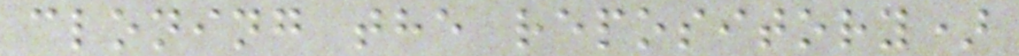cloning the repository)
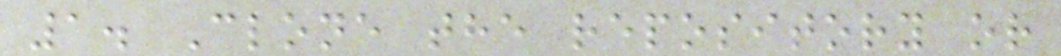1. Clone the repository or
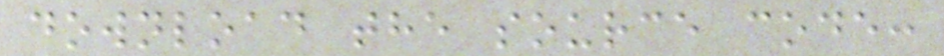download the source code:
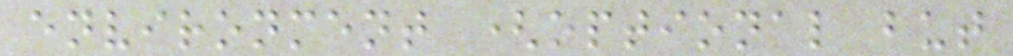environment (optional but
